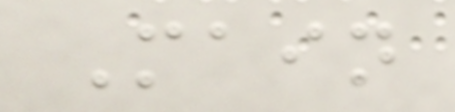Main
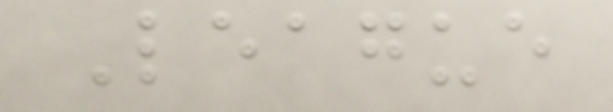League
